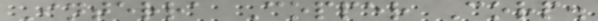Interra Copper Corp.
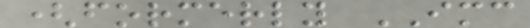(formerly IMC
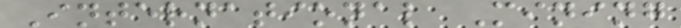International Mining
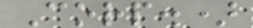Corp.)
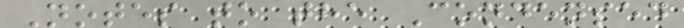Notes to the Condensed
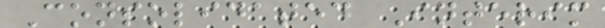Consolidated Interim
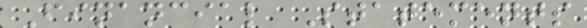Financial Statements
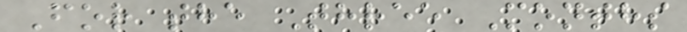For the Three Months
